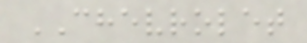CHEVROLET
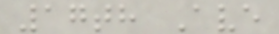17th Ave
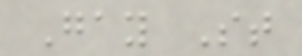Gay St
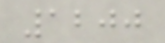1200
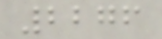2276
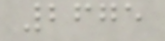2675
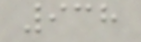938
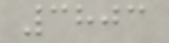3803
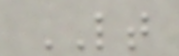LT
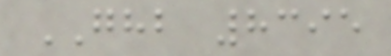GHB 8395
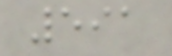591
